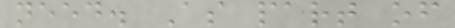need. As part of
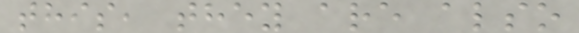this, they are also
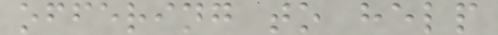offering to help
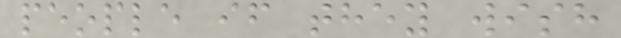people if they wish
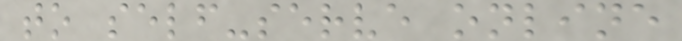to self-serve online
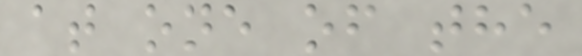at one of the
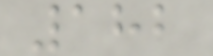182
